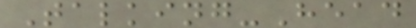Talking-Head
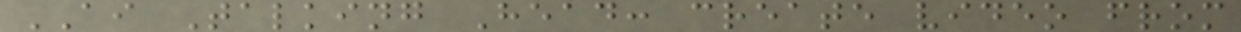AI Talking Head: create video from
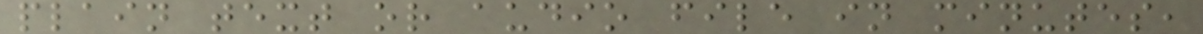plain text or audio file in minutes,
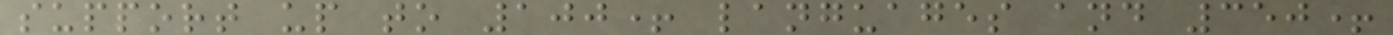support up to 100+ languages and 350+
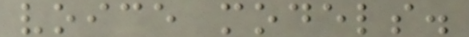voice models.
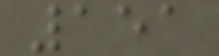151
